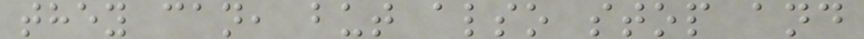they can, but also stop and
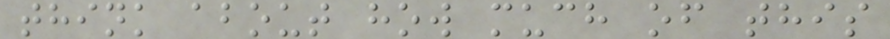think about how much of this
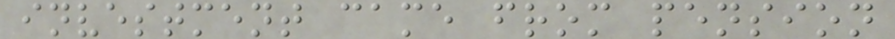investment came from pension
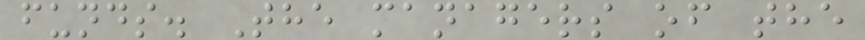funds. The managers of the
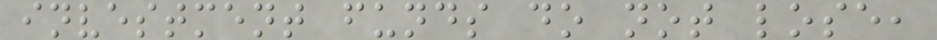investment funds do not lose,
